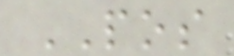POS
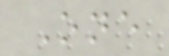One
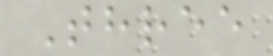Three
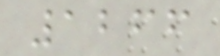1266
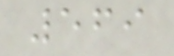569
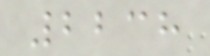2238
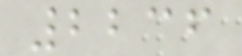2236
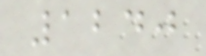1240
